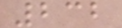232
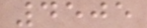4505
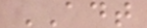ADT
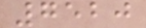7520
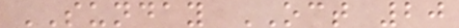SUNDAY OCT 20
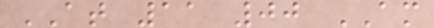AT 11 00 AM
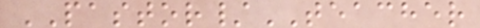PASTOR/TEACHER
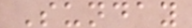Sunday
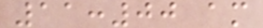11:00 am
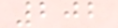202
